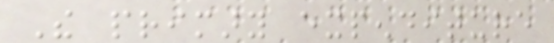The primary expenditure
